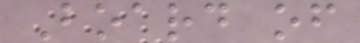Board of
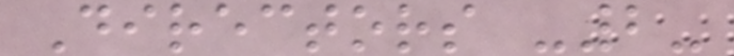Directors -2-
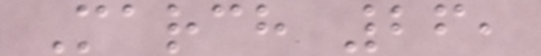March 26,
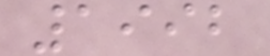1992
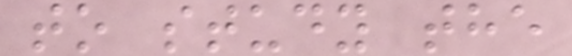to study the
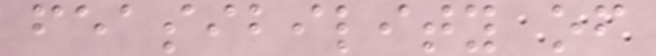feasibility of
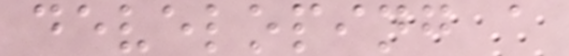developing a
